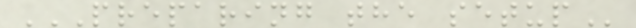PREPARING THE SETUP
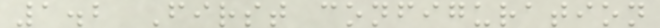1.2 First configuration
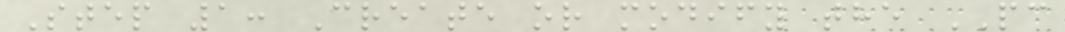Step 1: Create or modify the PC
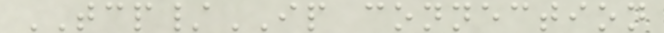TCP/IP connection
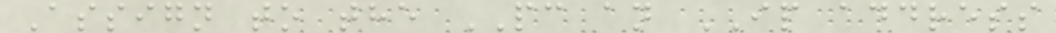Assign to the PC an IP address
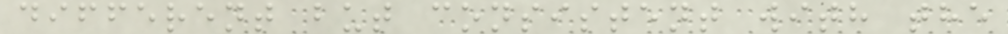different but consistent with the
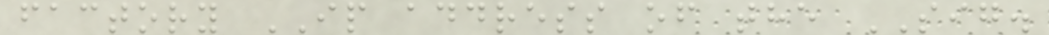factory IP address of the SIG.
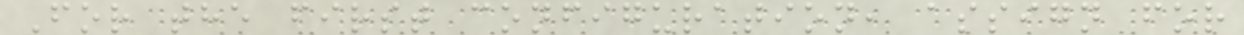For the first configuration, assign for
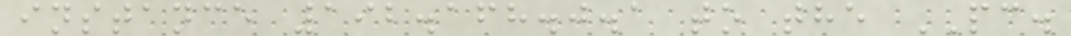instance 192.168.0.1 to the PC.
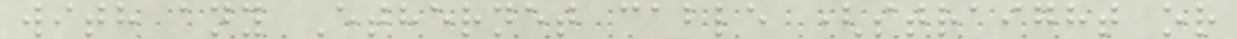with any Ethernet cable (straight or
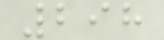298
